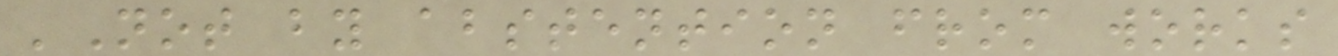'Not by abstention from works
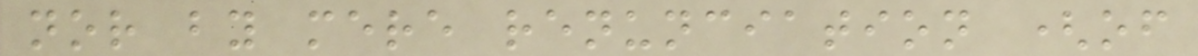nor by mere renunciation (of
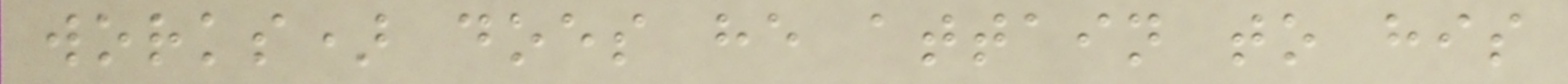works) does he attain to his
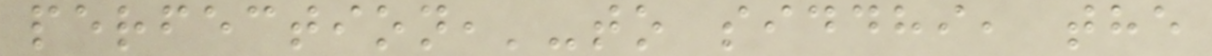perfection,'-to siddhi, the
